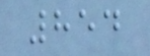854
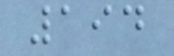194
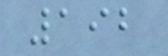192
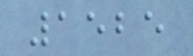1525
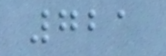721
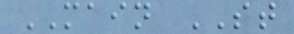MAIN ST
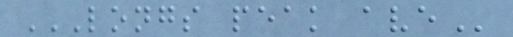LONGS PEAK AVE
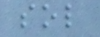sol
